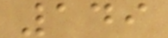149
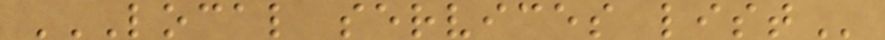LOCAL SERVICES LIST
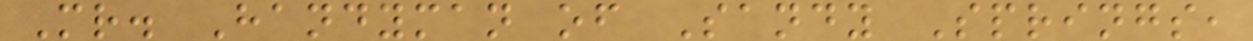Mr. Handyman of Sandy Springs,
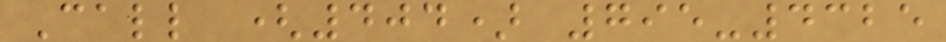Call (404) 795-4325
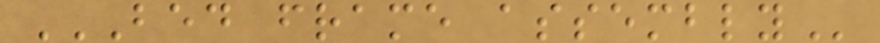BED FRAME ASSEMBLY
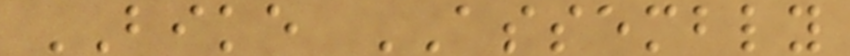BIKE ASSEMBLY
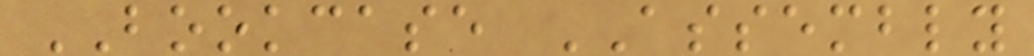BOOKCASE ASSEMBLY
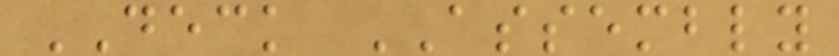DECK ASSEMBLY
